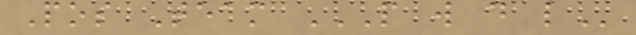Pos Team P W D L
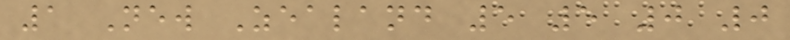1 New Zealand 5 5 0 0
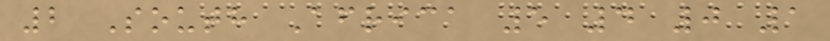2 South Africa 5 4 0 1
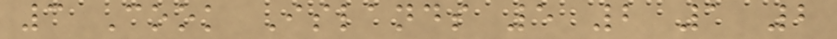3 Cook Islands 5 2 1 2
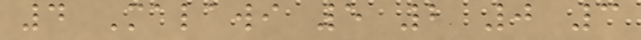4 Malawi 5 2 0 3
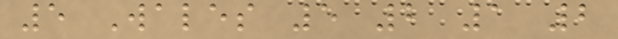5 Wales 5 2 1 2
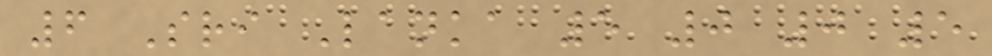6 Sri Lanka 5 0 0 5
